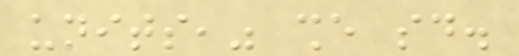units," she said.
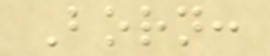Born:
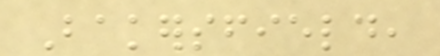Bakersfield,
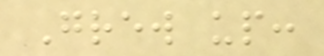Grew up:
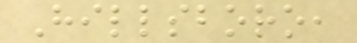Hillsboro,
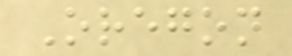Oregon
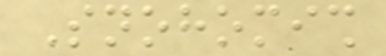Snohomish
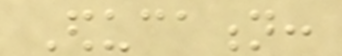Education:
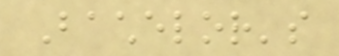Bachelor's
